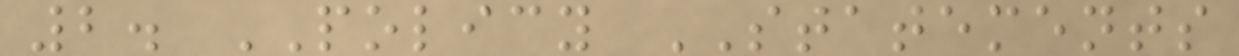2. POLICY STATEMENTS
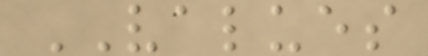VALUES
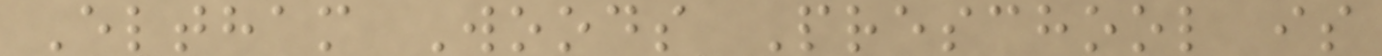Eltham Woods Preschool is
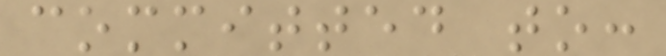committed to:
